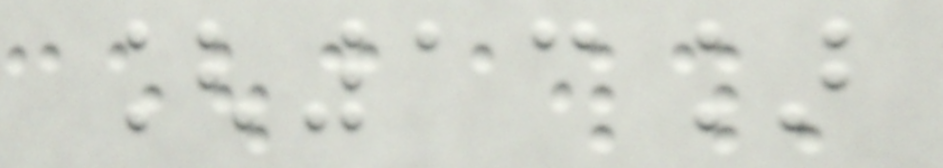[13]
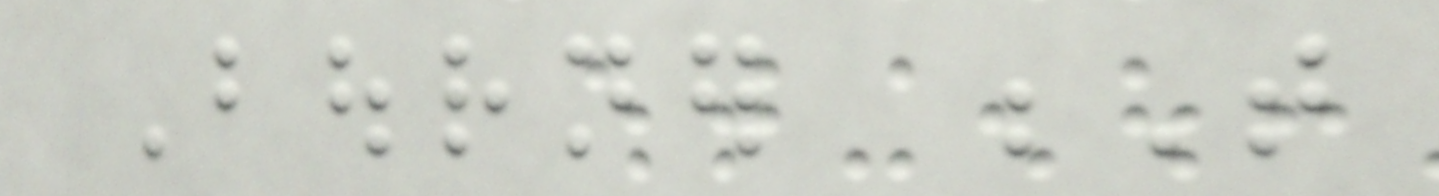Bourner T
